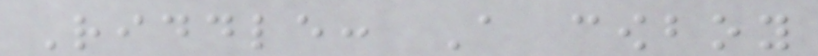Riddle: A cowboy
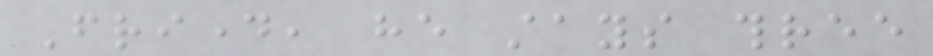Friday, he stays three
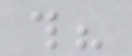this?
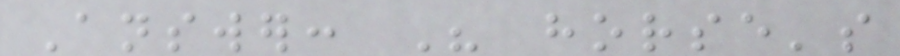Answer: His horse's
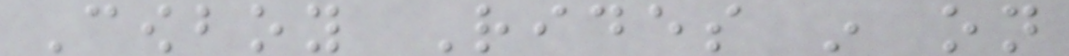Cowboy Rides in on
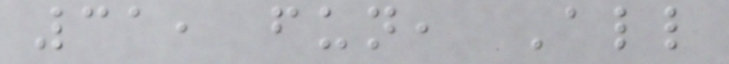31, fun, All
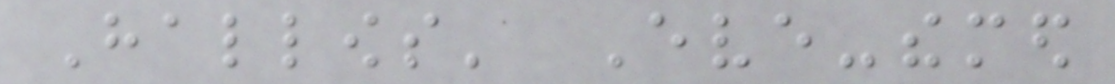Hallows' Eve-themed
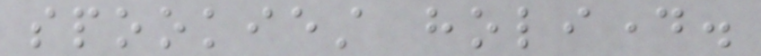spookiest holiday.
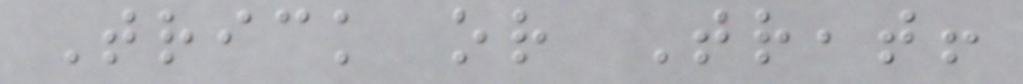Trick or Treat!
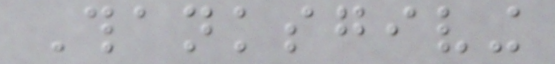Thanksgiving
